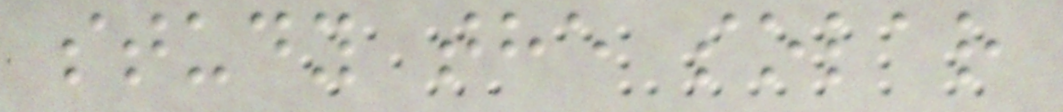study the solar
